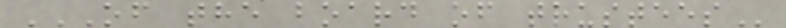OF THE BOARD OF TRUSTEES
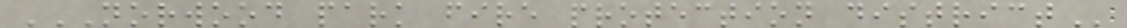NORWOOD PARK FIRE PROTECTION DISTRICT
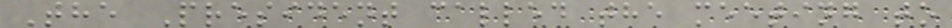The President called the meeting to
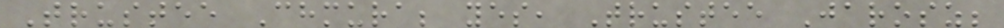Trustee Chmura; yes, Trustee Jarosz;
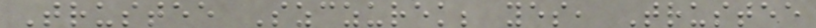Trustee Szczurek; yes, Trustee
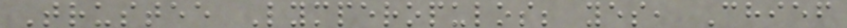Trustee Lymperopulos; yes, Chief
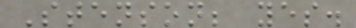Stenson; yes.
